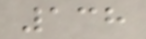138
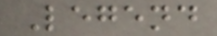Legend
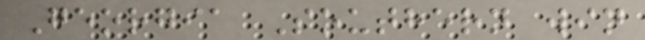Georgia Southern win
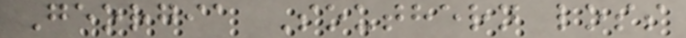Georgia Southern loss
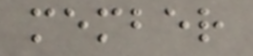member
